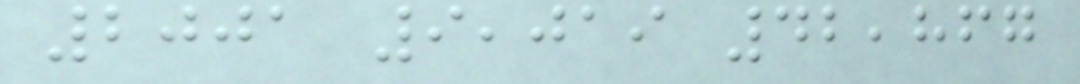2001 9,019 42,867
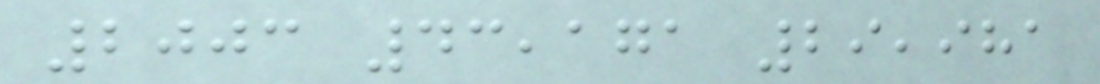2003 43,171 29,981
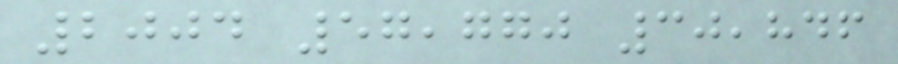2004 57,770 30,846
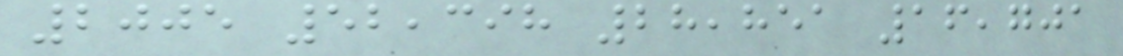2005 52,398 28,851 16,701
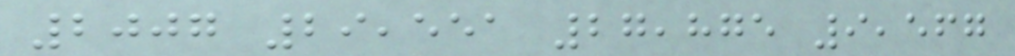2007 29,551 27,875 9,567
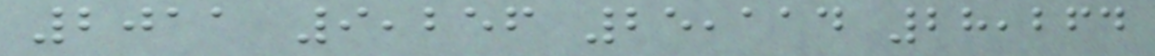2011 9,256 25,114 28,264
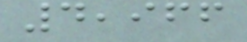4,966
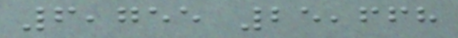6,755 25,668
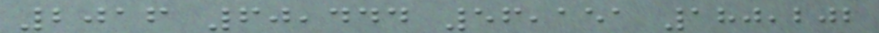2016 60,444 56,151 180,202
